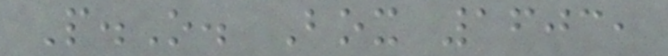P.O. Box 1603,
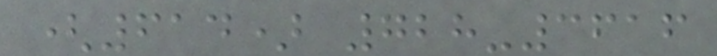(614) 728-3616
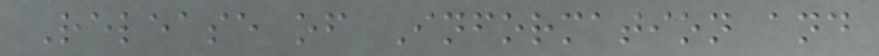Release of Information and
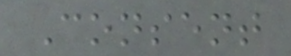Consent
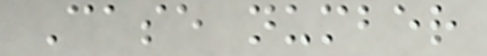Case number
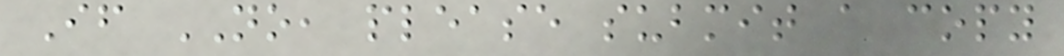If NO, please submit a copy
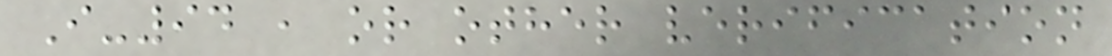I-94 , or other verification
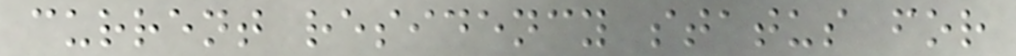current residency status for
